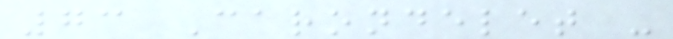73 Carondelet -
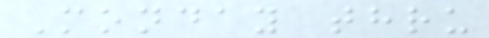Monday thru
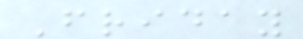Friday
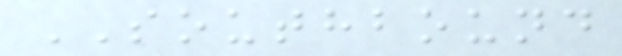SOUTHBOUND
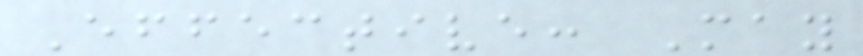Effective: May
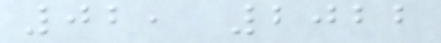02, 2022
